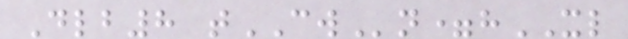Dlb8 tCWn=hXL
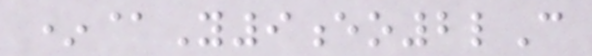*@Y9eo2lC
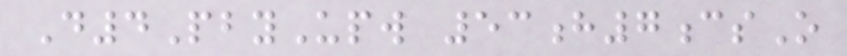D4PbyUpw 53h7csO
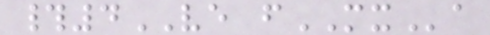#4VE fMXa
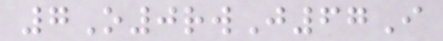7O0rwJ67I
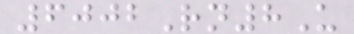6002Rn8U
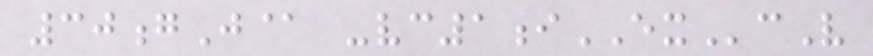30gJ@ -vc1iEXcV
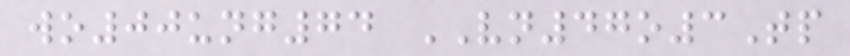wo00ung74 VN47o3Tp
